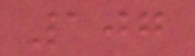107
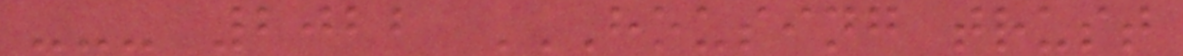--- 2022 HOUSING TRUST
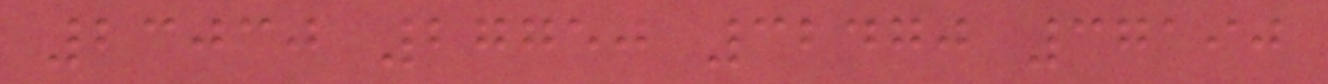23030 27750 32470 37190
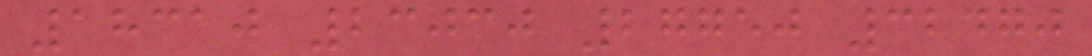18310 23030 27750 32470
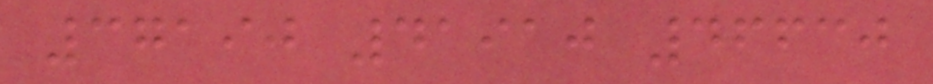37190 41910 46630
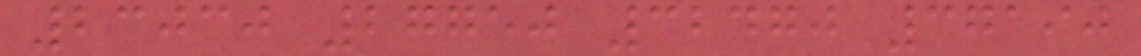23030 27750 32470 37190
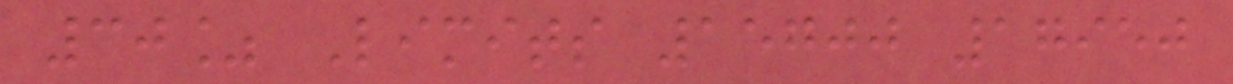30% Limits 15700 17950
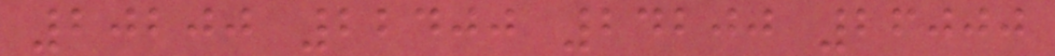20200 22400 24200 26000
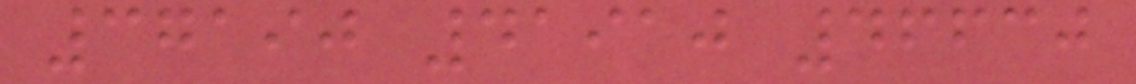37190 41910 46630
